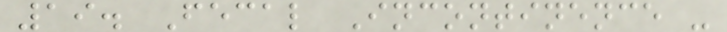19. Fecal Incontinence -
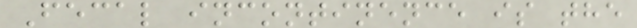Fecal incontinence is the
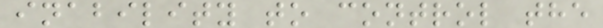inability to control the
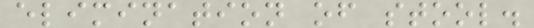elimination of stool.
